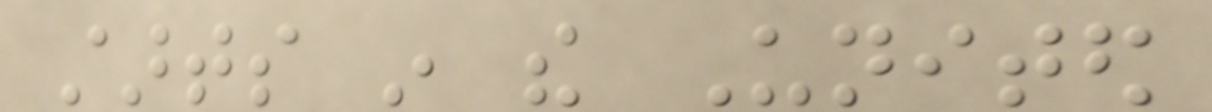starts in the United
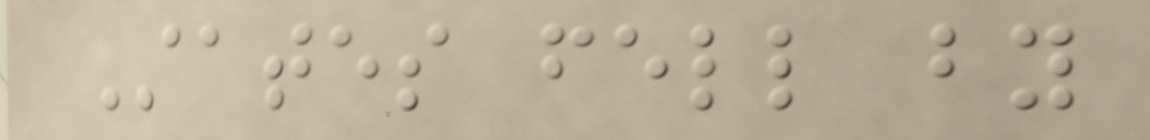States fell by
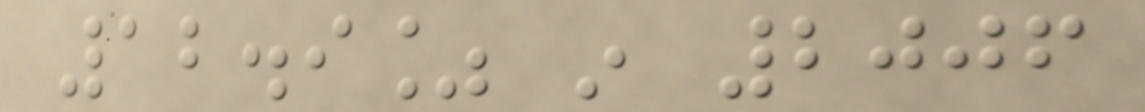12.9% in 2006
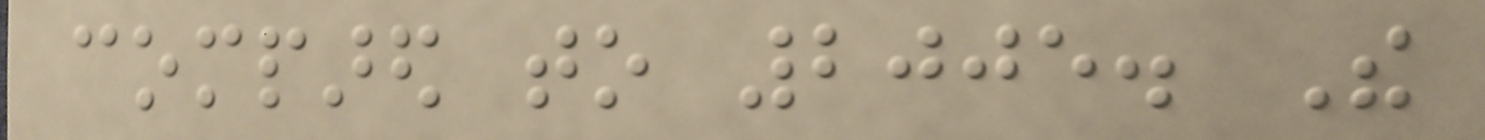compared to 2005. The
